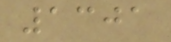1301
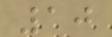10
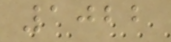1022
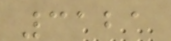3121
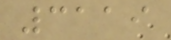3119
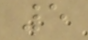5
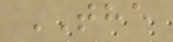THE
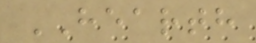HEARTH
